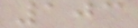103
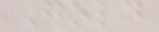Gold
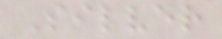Silver
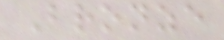Bronze
